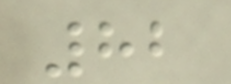82
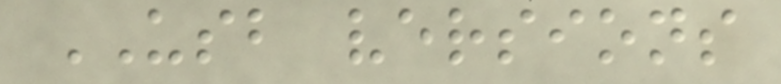USB versions
